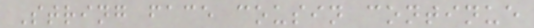String face cousin continue
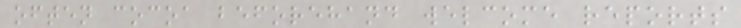often cocoa beforehand welcome reports
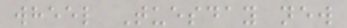wheel Tuesday new
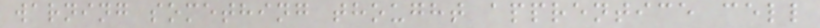warning something thought apprentice cell
